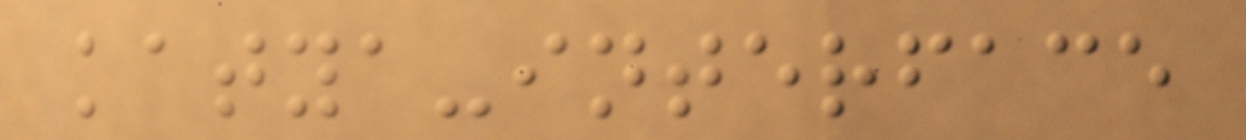katya-interface
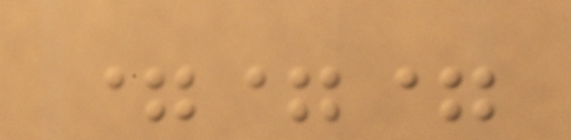===
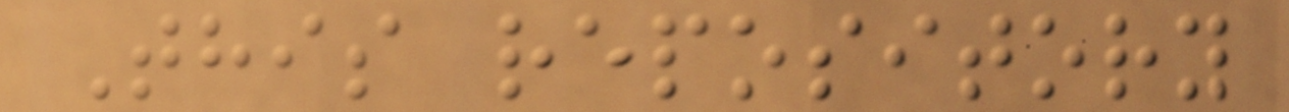This repository
